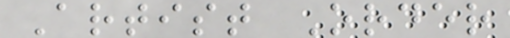Artist Order
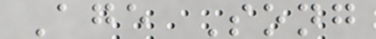Age Song
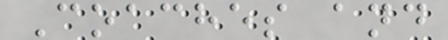Coaches and
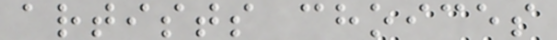artists choices
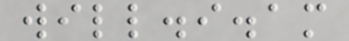will.i.am
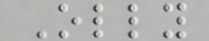Olly
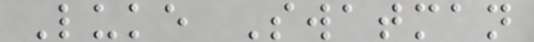Luke Swatman
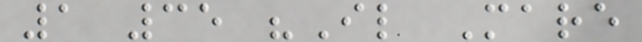1 35 "Il Mare
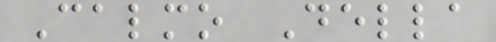Calmo Della
